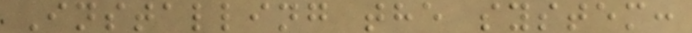Installing the system:
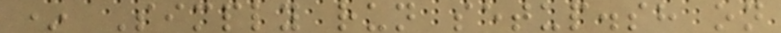* Simply run setup.sh on
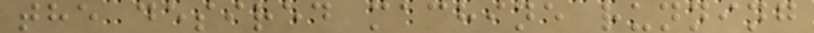the desired machine running
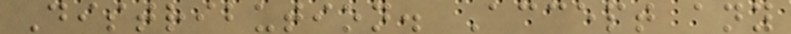Distribution. Accept any
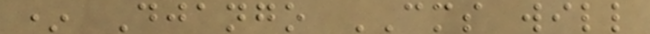* Django CMS will
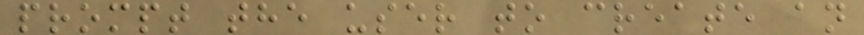prompt the user to create an
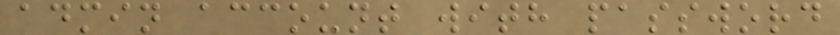admin account with password
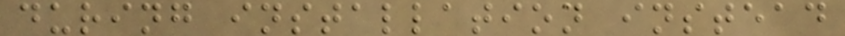during installation instead
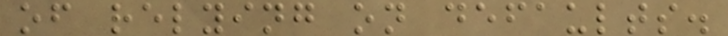of relying on defaults.
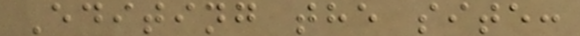Editing the site:
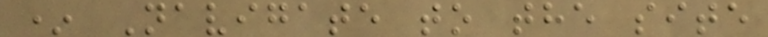* Navigate to the site
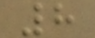8
